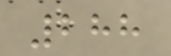288
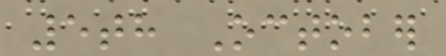5th October
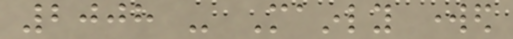2008 - Mainly worked
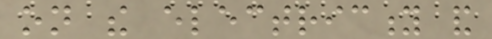on the electricity and
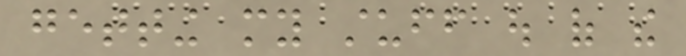getting my stuff out of the
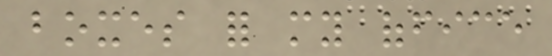boxes for my office
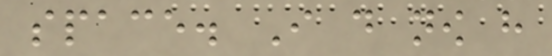space. I do now have
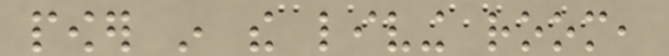power in the living room,
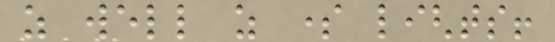as well as some lights!
